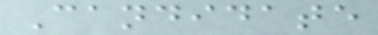Candidate
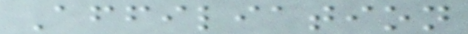Affiliation
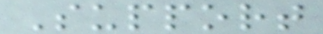Support
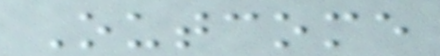Outcome
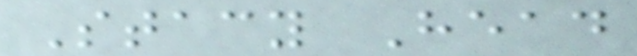Stacy Head
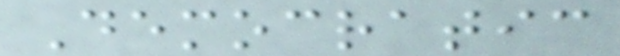Democratic
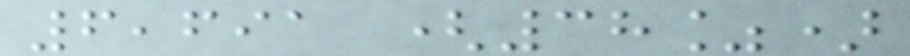6,691 (38%)
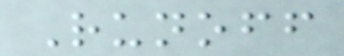Runoff
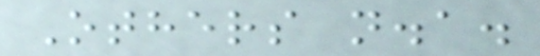Others n.a.
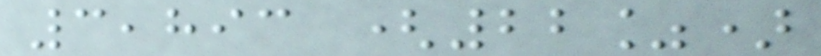3,893 (22%)
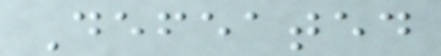Defeated
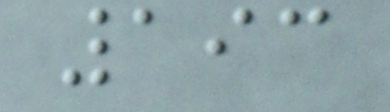193
